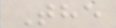The
